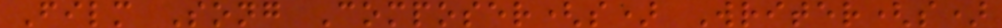Film Song Composer(s) Writer(s)
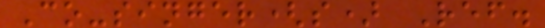Co-singer(s) Ref.
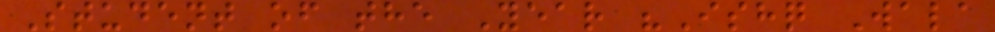Student of the Year "Ishq Wala
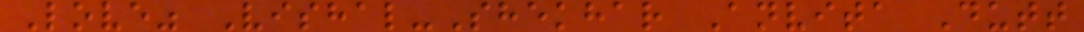Love" Vishal-Shekhar Anvita Dutt
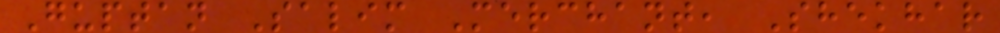Guptan Salim Merchant, Shekhar
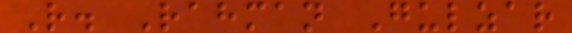R. Rahman Gulzar
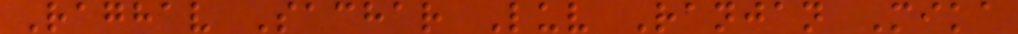Raghav Sachar Luv Ranjan Mika
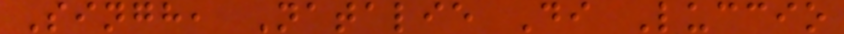Singh, Natalie Di Luccio
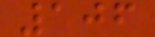106
